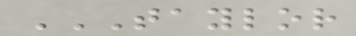TAYLOR
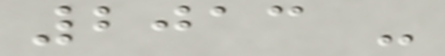2013 -
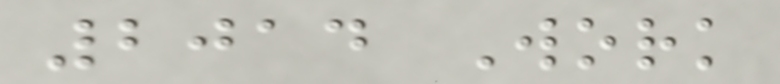2014 Work
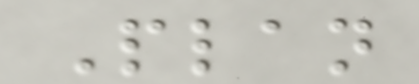Plan
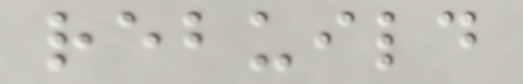rebuild
